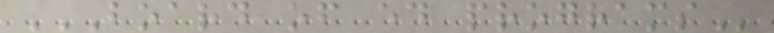BOARD OF ED PROGRAMS
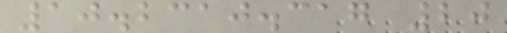10.2310.317 20
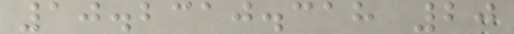10.2310.318 20
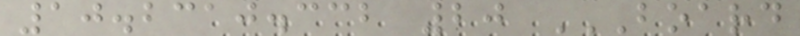10.2310.332 20 BOARD
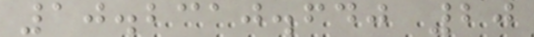10.2310.640 20
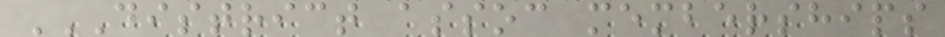DISTRICT ASSOC MEMBERSHIPS
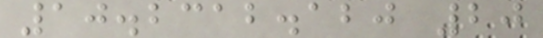10.2312.120 20
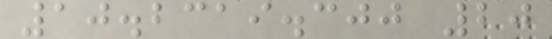10.2319.300 20
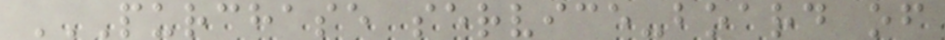PURCHASE SERVICE-BOARD OF
